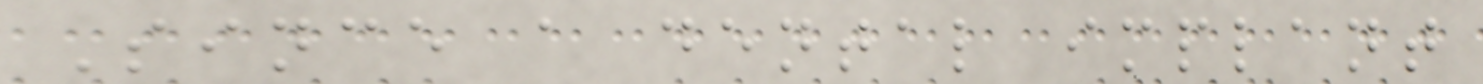Since a dental implant
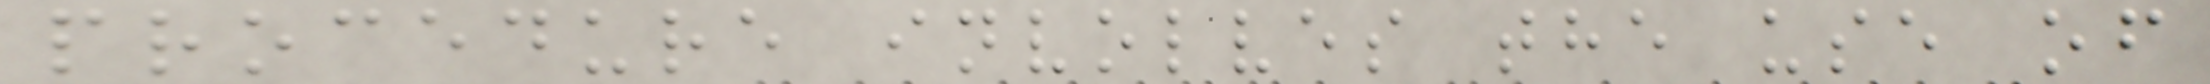procedure involves the use of
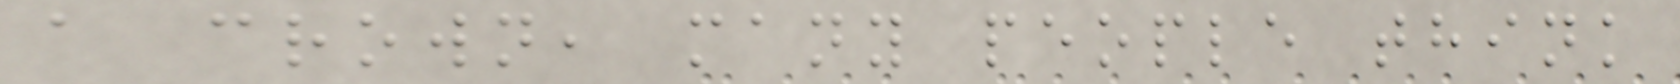a crown, many people think
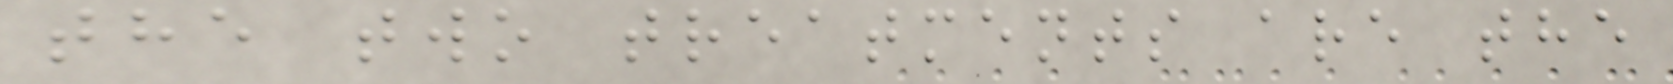the two treatments are the
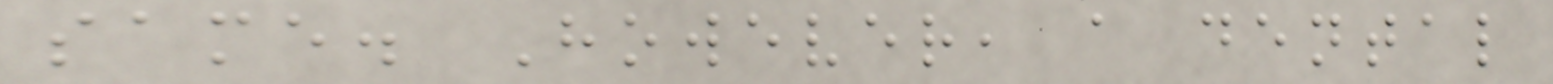same. However, a dental
